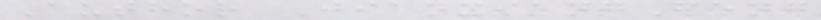Author JianxiangFeng
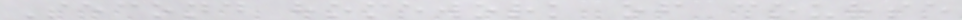Second homework of course
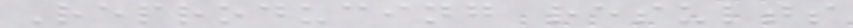Reproducing results
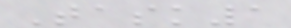Task1
